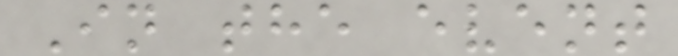In the event
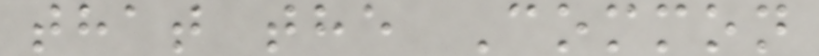that the Common
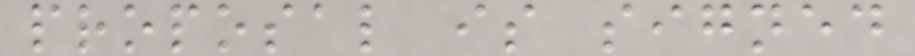proposal is signed
